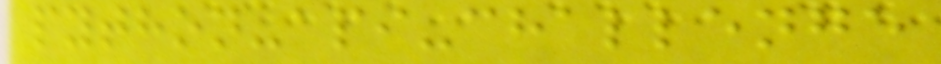python-api-challenge
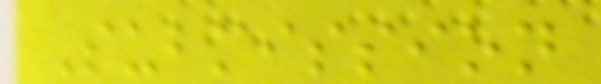Submission
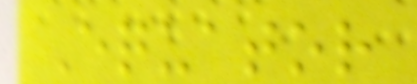Equator
